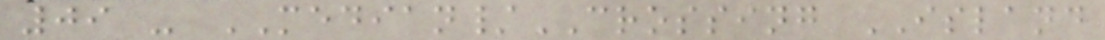09 - MEDIAN/CROSSING ISLAND
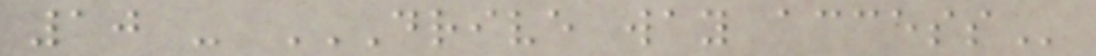10 - DRIVE WAY ACCESS
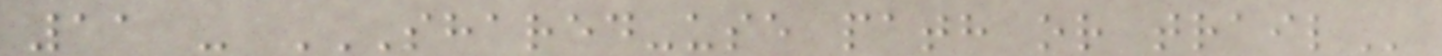11 - SHARED-USE PATH OR TRAIL
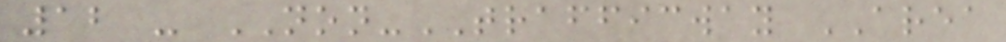12 - NON-TRAFFICWAY AREA
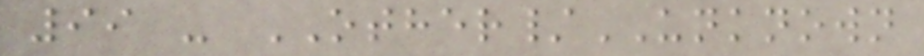99 - OTHER/UNKNOWN
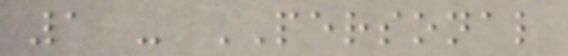1 - PERSONAL
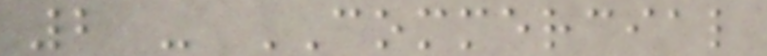2 - COMMERCIAL
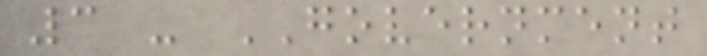3 - GOVERNMENT
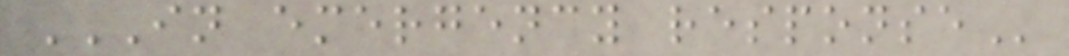IN EMERGENCY RESPONSE
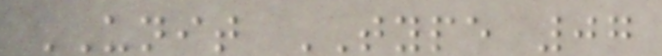UNIT TYPE 07
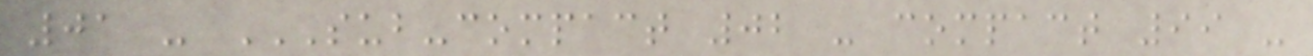01 - SUB-COMPACT 02 - COMPACT 99 -
